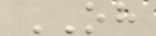OH
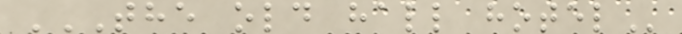THE OLD HALL HOTEL
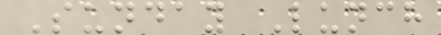Sunday Lunch
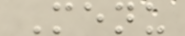Menu
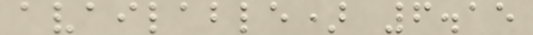available) 6.15
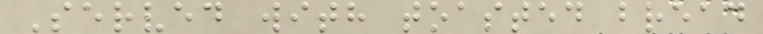Served with toasted bread
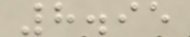8.95
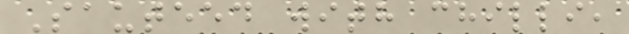Sauteed with chilli,
